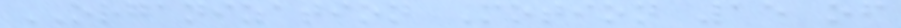ORGANIZATION Motion 15 of
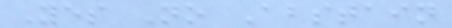Yes No Abstain
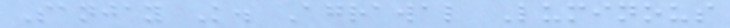Sanjay K. Agrawal Luminous
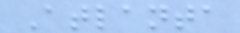Atlanta
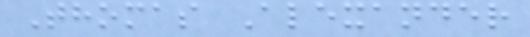Thomas Alexander
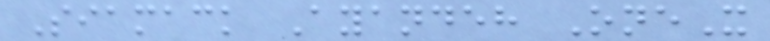Siamack Ayandeh OneX
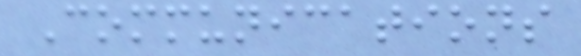Communications
